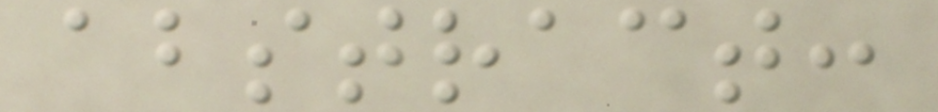abstract:
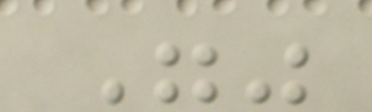""
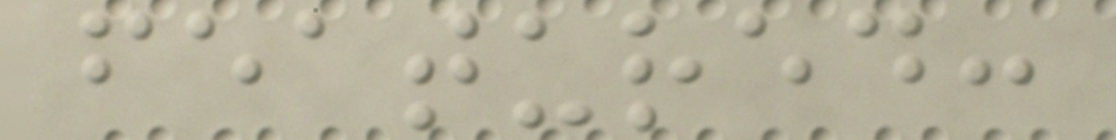featured:
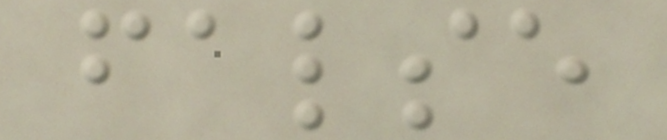false
